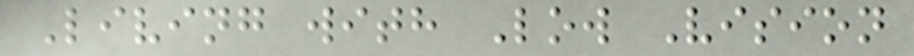Living with Low Vision
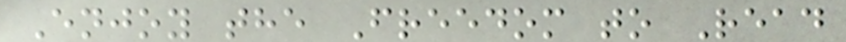Enjoy the Freedom to Read
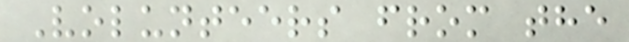Volunteers from the
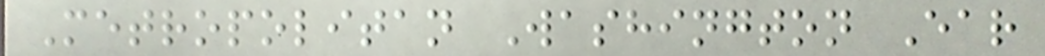Metropolitan Washington Ear
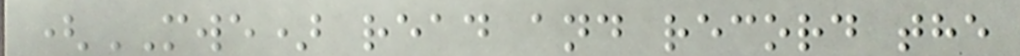(MWE) read and record the
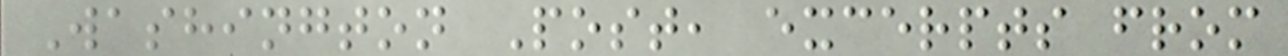Washington Post, excerpts from
